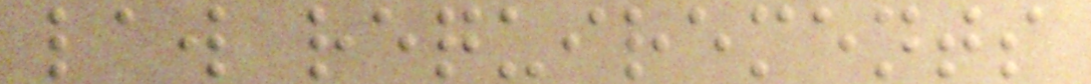law requirements
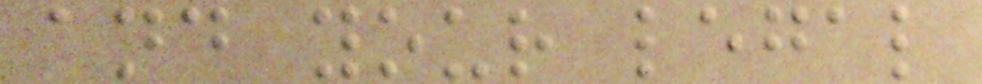and your legal
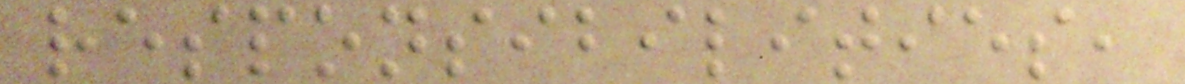responsibilities,
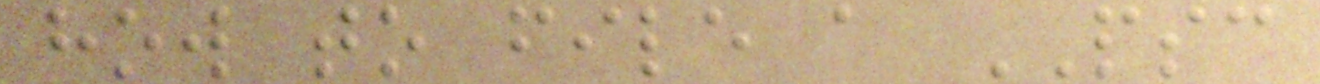how to file a PSC
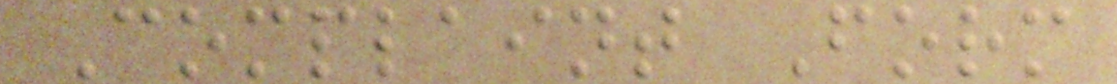Complaint Form
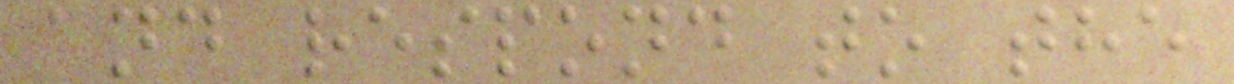and respond to the
